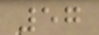57
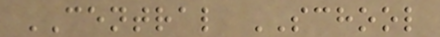CENTRAL SCHOOL
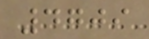4709
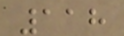118
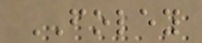FOLEY
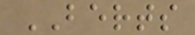BERTS
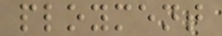ployment
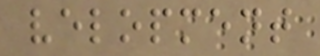velopment
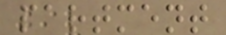partment
